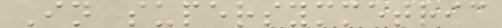In supersymmetric
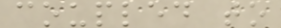coupled to
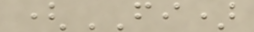(FI)
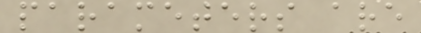parameters are
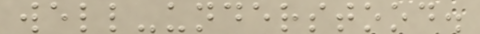well-understood.
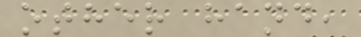other hand,
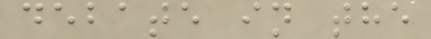debate in the
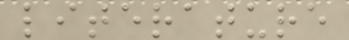literature
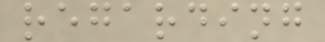regarding
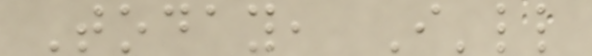Today, I'll
